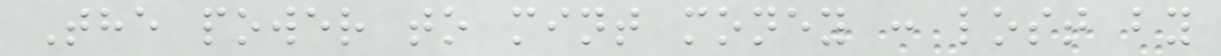The power to mint money : lost by
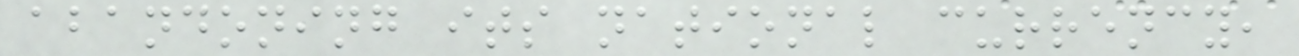abandoning its national currency,
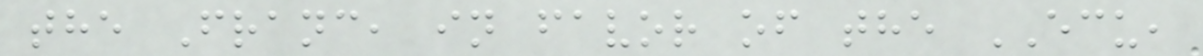the Franc, in favor of the ECU,
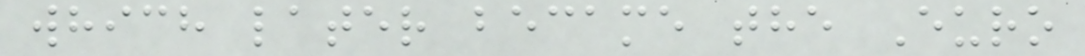which later became the Euro
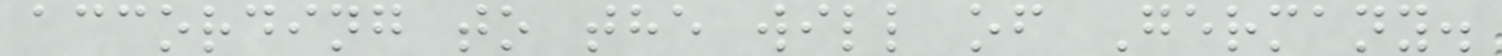according to the will of Germany.
